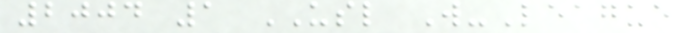2004 1 USL W-League
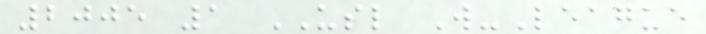2005 1 USL W-League
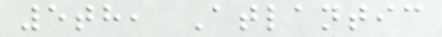5th, Atlantic
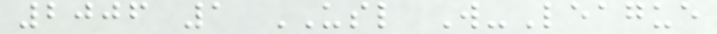2006 1 USL W-League
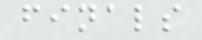finals
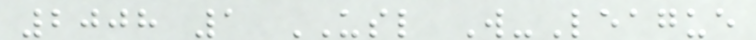2008 1 USL W-League
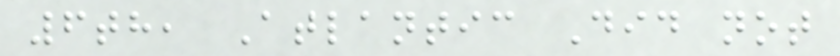6th, Atlantic Did not
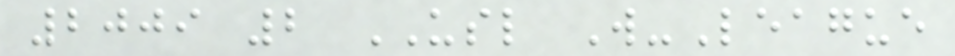2009 2 USL W-League
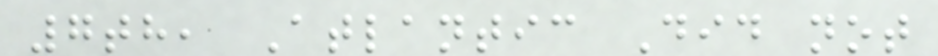7th, Atlantic Did not
